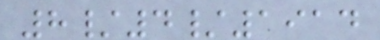8/4/1914
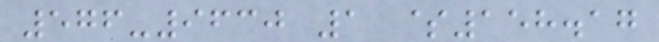576-9630 1 $158.17
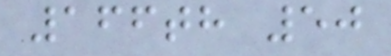166th 50
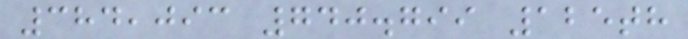384,093 740.799 125th
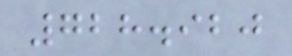728.920
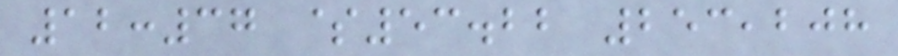12:37 $53.22 253,208
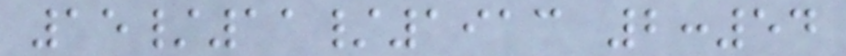15/11/1913 2:54
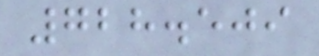728.509
